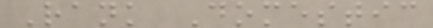Rank Domestic
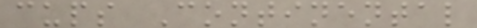cups Continental
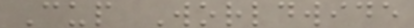Cup Worldwide
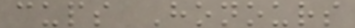cups Honours
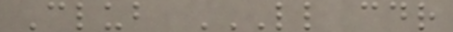Club LL CDR
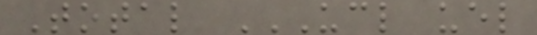Total UCL UEL
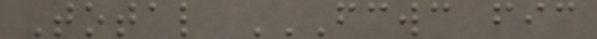Total FCWC FIC
